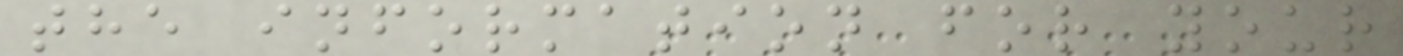the information for your
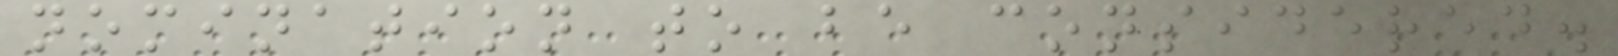nomination to be considered.
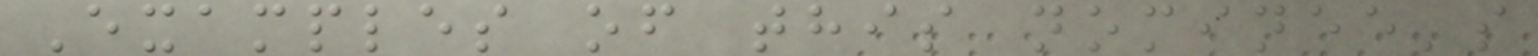Examples of this nominee's
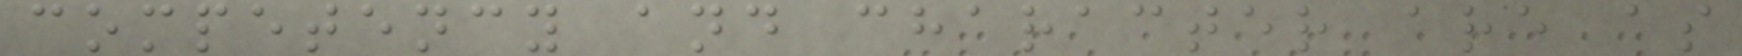competency and character are as
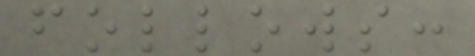follows:
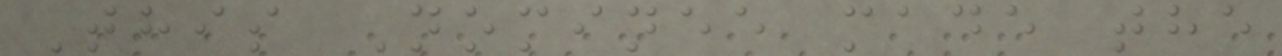This Nominee made the
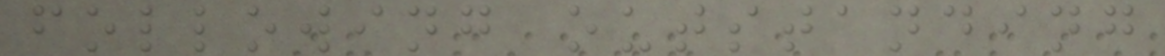following outstanding
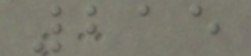215
